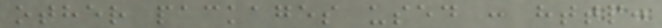other packages used : http:
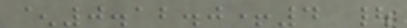^0.12.0+4 |
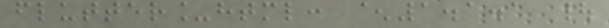flutter_html: ^1.1.1 |
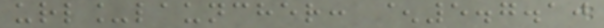url_launcher: ^5.7.10
